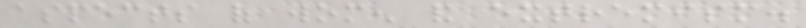aspects of women and extremism.
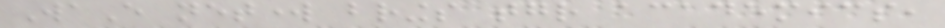WaE network brings together academics,
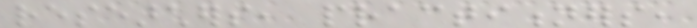researchers, practitioners,
